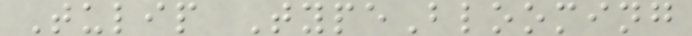Tulip TypeBlooming
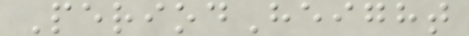PeriodHeight
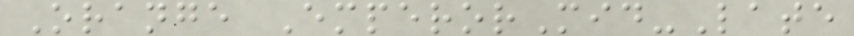Orange EmperorMid-Late
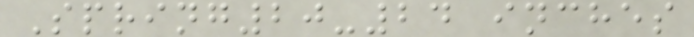Spring20-24 inches
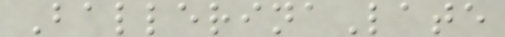BallerinaLate
